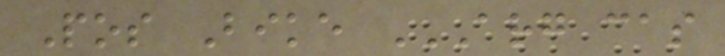Pos Bike ARG CAS
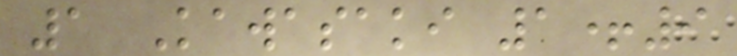1 Kawasaki 1+9
